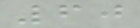60
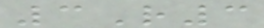3R3
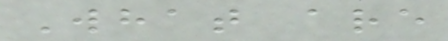What are
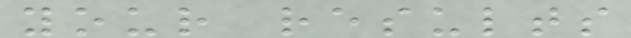your results
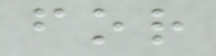for
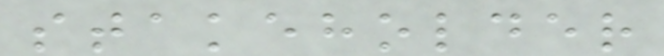stakeholder
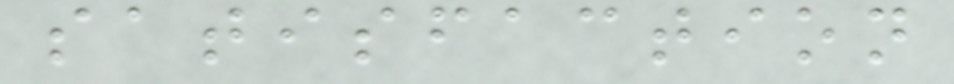satisfaction
